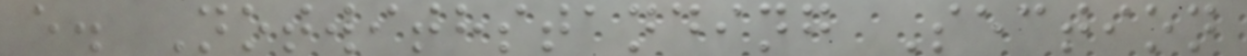e. Notwithstanding Section
